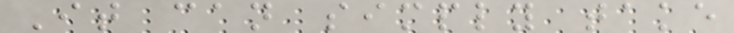It can simply take
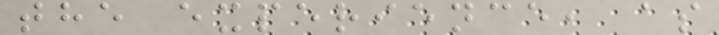the experience, as
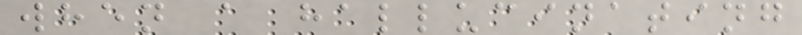when a hallucinating
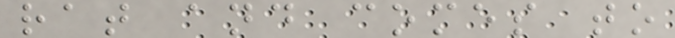rat and comes to
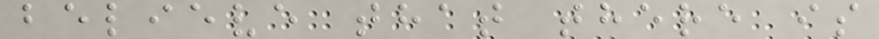believe that there is
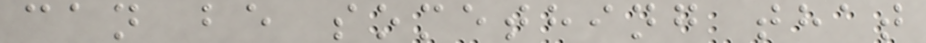can be something that
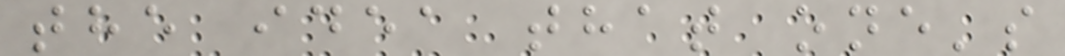the idea that one's
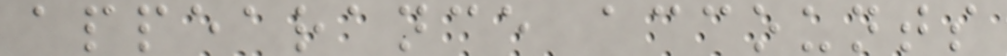appearance accounts
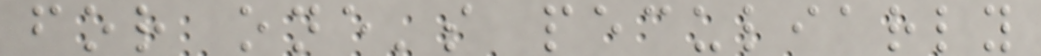for one's peculiarly
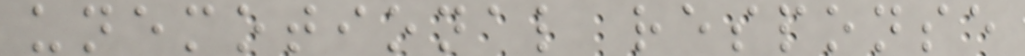unemotional response
